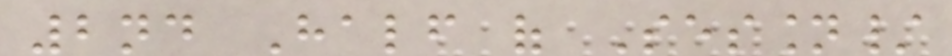2nd Half of Session/
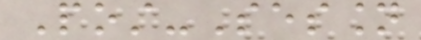Post-Session
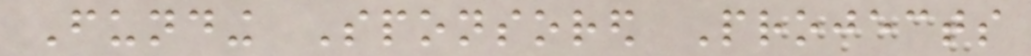Funding Sponsored Projects
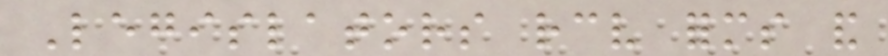Legislators receive forms and
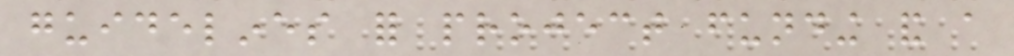guidelines for project funding and a
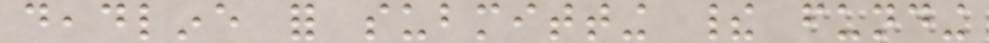deadline for submitting their funding
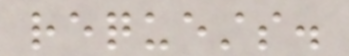requests.
